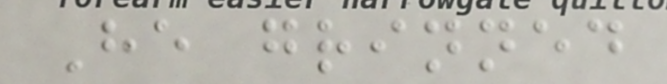He grinned
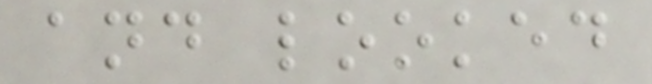and looked
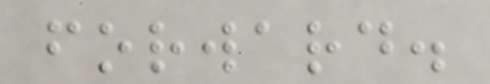forward.
